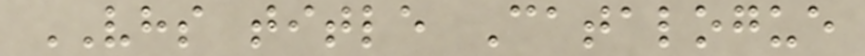VHS title Catalogue
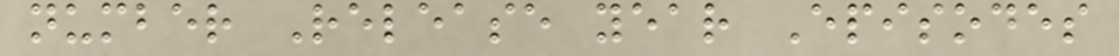number Release year Episodes
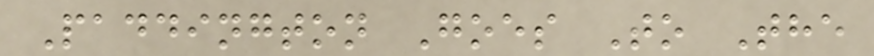Paddington Goes To The
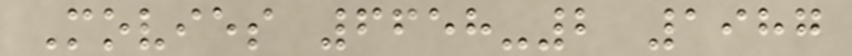Movies 6658-2 1987
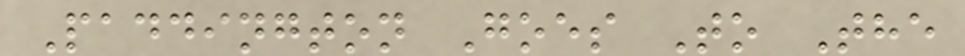Paddington Goes To The
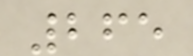265
